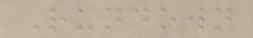Rundown
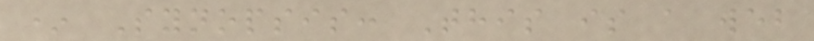* Synopsis: This is a web
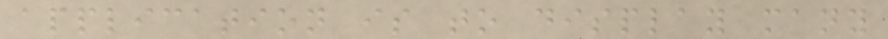application is to display many
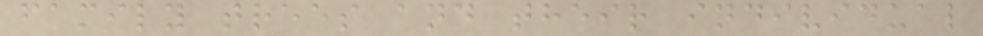family trees and their individual
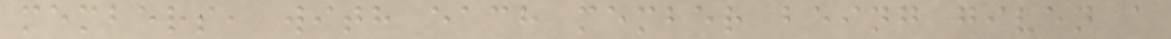members, with each member being given a
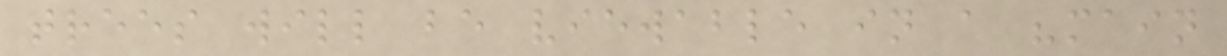trees will be viewable in a "main
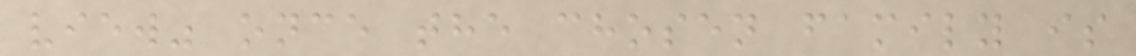view" once the chosen family is
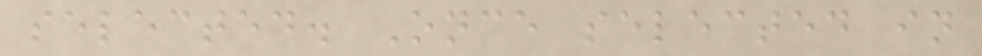selected. Once selected in
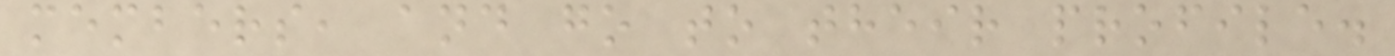members, and go to their profile.
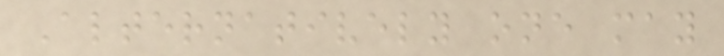Alternatively one may
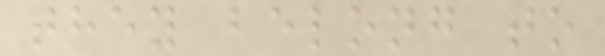they belong to
